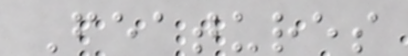Features
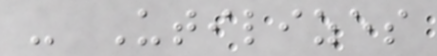- Utilizes
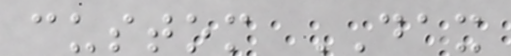custom DAX
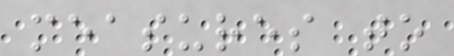measures to
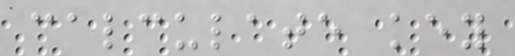calculate key
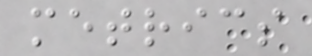metrics
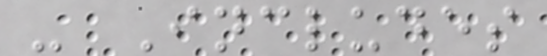- Includes
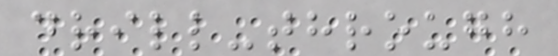drill-through
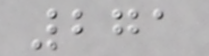271
